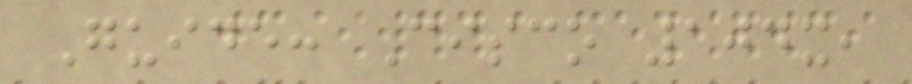Guide: Cisco 104x,
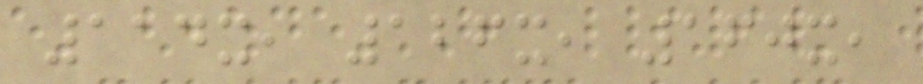114x, 126x, 160x,
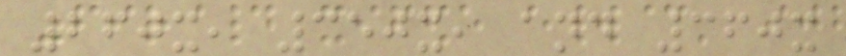260x, 350x, and 360x
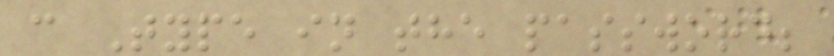c Type in the password;
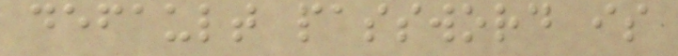default password is
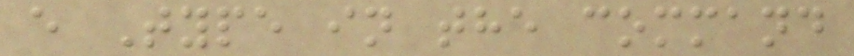e Type in the command
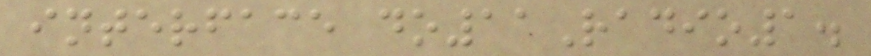interface do11Radio1.
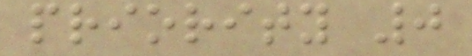priority 0
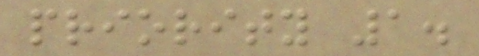priority 1.
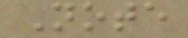Note
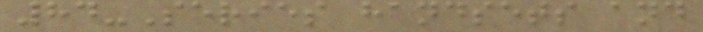84-Series handsets and
